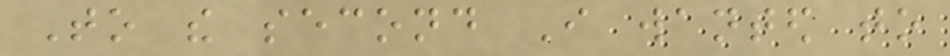To the second I wanted to
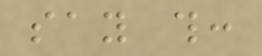say this:
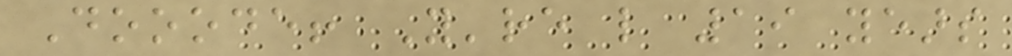Dooode! You're like 19 years
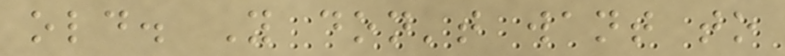old. You don't want to
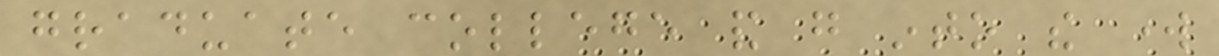graduate college and go into the work
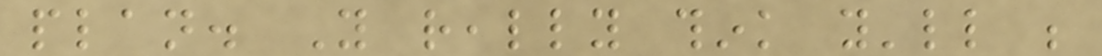plan. You really think you'll be
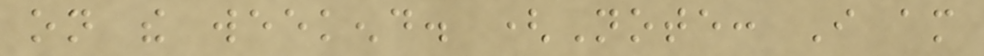on the weekend. (Note: I am
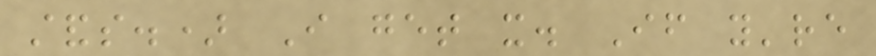stands.) I get it. If you're
